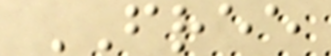FREE
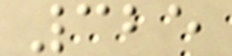325
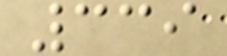339
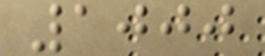1000
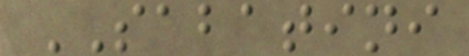SABATINI
